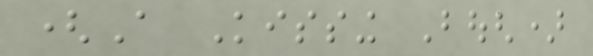(A Kissing Bough)
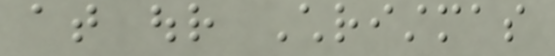at our Christmas
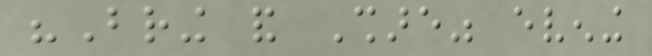"Bring and Share" evening
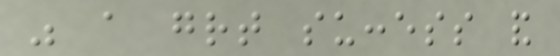was a great success and
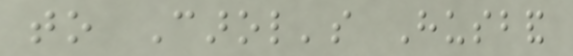to Carol's Husband
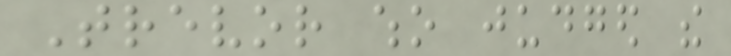Trevor who judged the
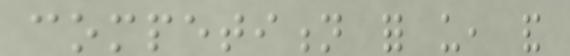competition for us, and
